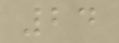24
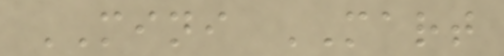MINI MART
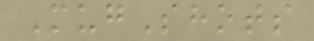MugShots
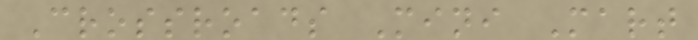Crossroads Mini Mart
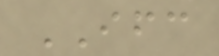IFC
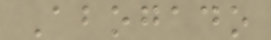Abogado
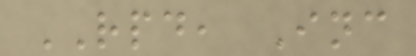RPD, Inc
